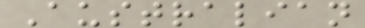Australian
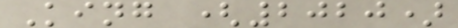King (2020)
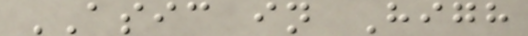ASIC in High
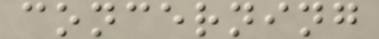concerning
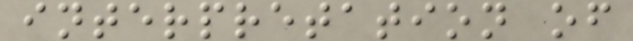interpretation of
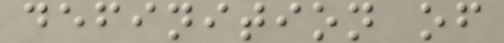definition of
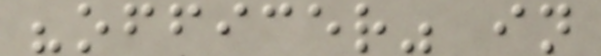"officer" in
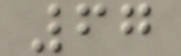67
